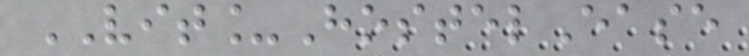VIT_HostelEase
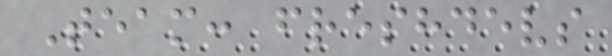Team: freshdevs
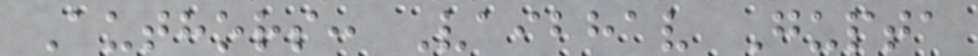Authors: Vaibhav Gupta
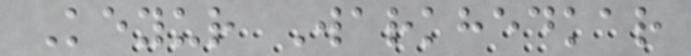Keyur Warkhedkar
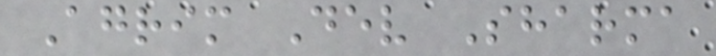Agrim Dev Sharma
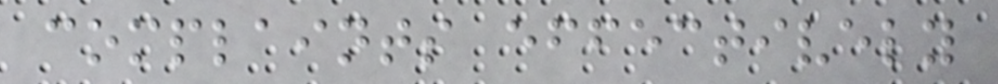complaints effectively
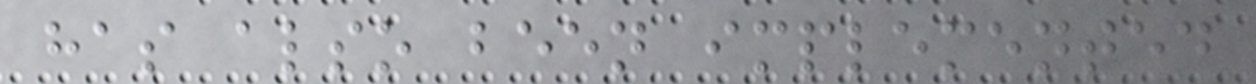has also been implemented
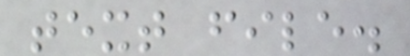text file.
